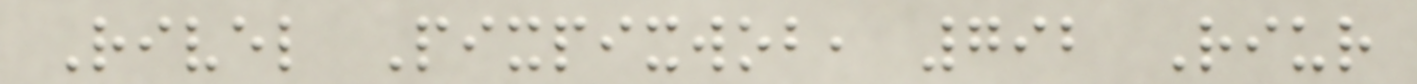Rivel Pixpixwob, 792 Riur
